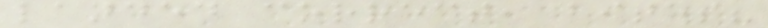landed correct, bites?
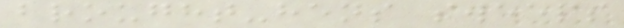brought-hens sweeps
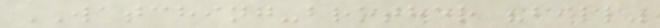WATCHING-brother "bill"
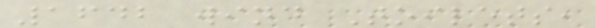1642 wind Toilets,
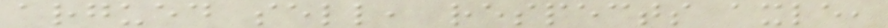argued sell, respects axle,
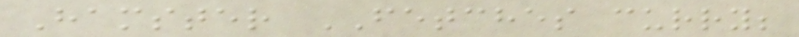Hamster FETCHES curry;
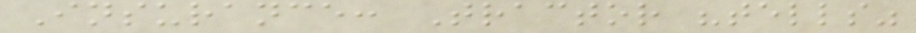Insurance: Tractor "tells"
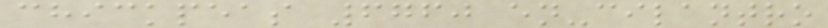chickpeas 6760 en-cilantro
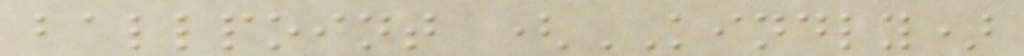ballpoint (KINDLY)
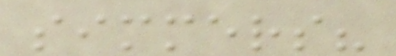simmers?
